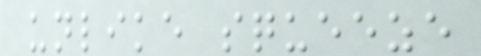unlike squeeze
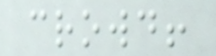crowd!
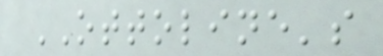OTTOLINE's
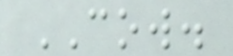COW.
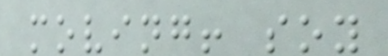moving! soy
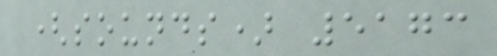(sounds) 5173
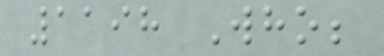1198 Who;
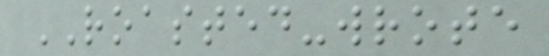ROASTED-wrote
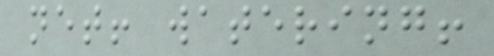net! watering!
